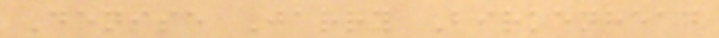Denise Jarry Birkenhead
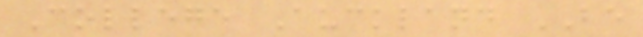College Auckland BE
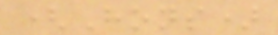(Hons)
